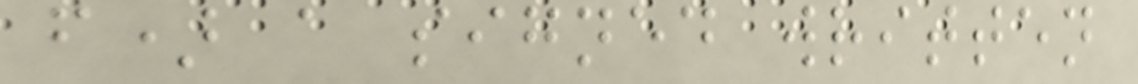f) a signed written
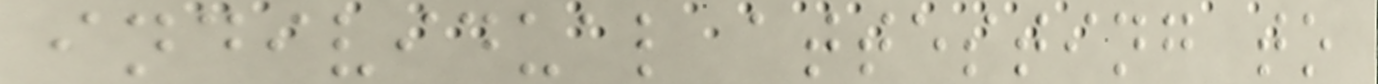individual attesting to
